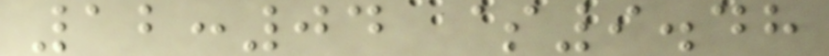12:04 $9.48
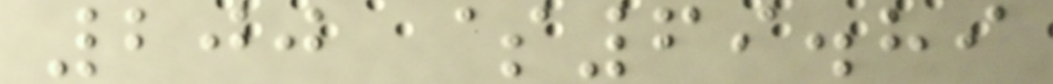200 $69.89
